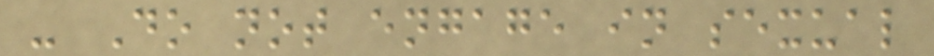- Do not engage in sexual
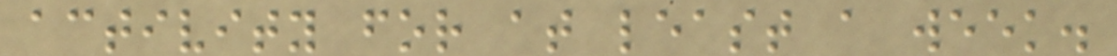activity for at least a week.
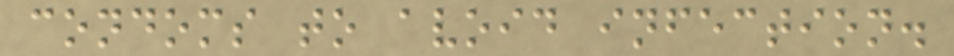condoms to avoid infection.
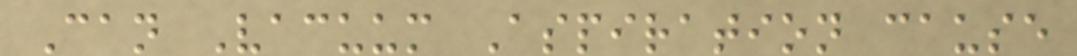Can Vacuum Aspiration cause
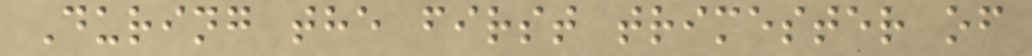During the first trimester of
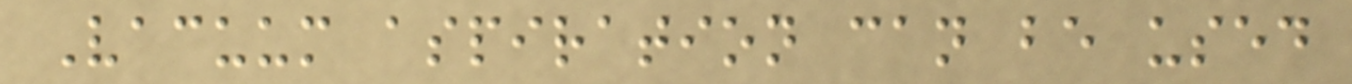Vacuum aspiration can be used
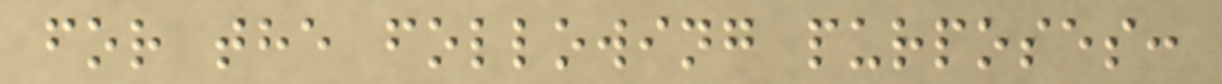for the following purposes:
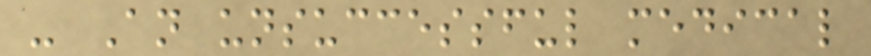- An unsuccessful medical
